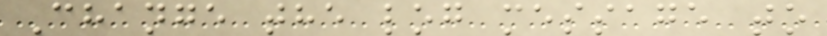Change the log message to
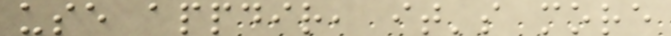use appdir, it's more
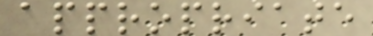appropriate
